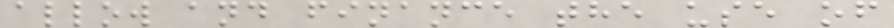allow and finance the use of
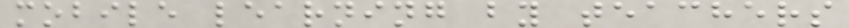mobile learning by teachers
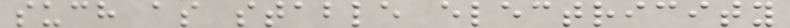such as stable electricity
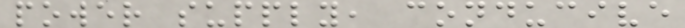power supply, conducive
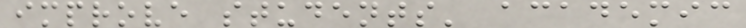improve students' academic
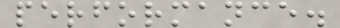performance.
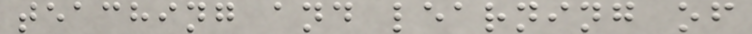teaching and learning of
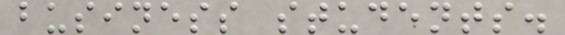business students.
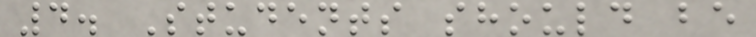4. Students should be
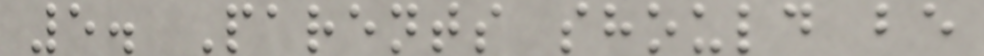5. Parents should be
